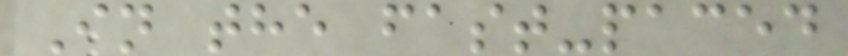In the fast-paced
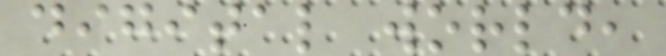digital world,
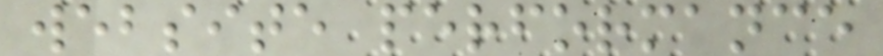website performance
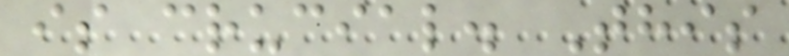is crucial. This
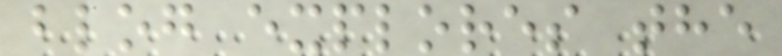blog explores the
